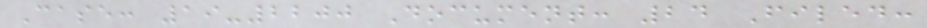Case: 19-2200 Document: 24 Filed:
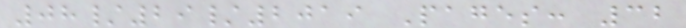08/29/2019 Pages: 32
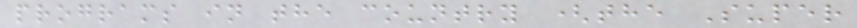programs in the country (the Super
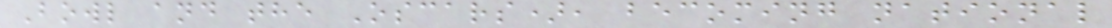Bowl and the Oscars), becoming national
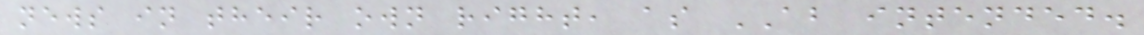news in their own right, as AB intended.
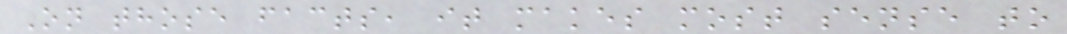On those facts, it makes most sense to
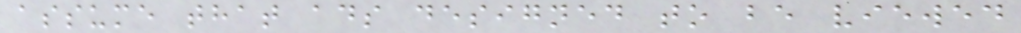assume that ads designed to be viewed
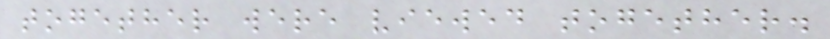together were viewed together.
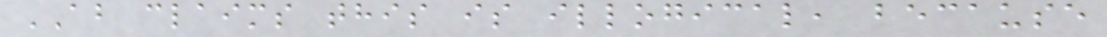AB claims this is illogical, because
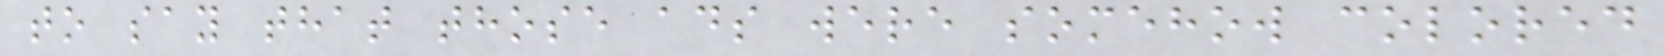to say that those ads were somehow colored
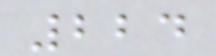224
